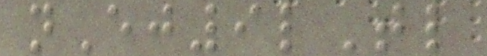nEj9lTl
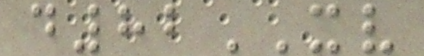d82XV
